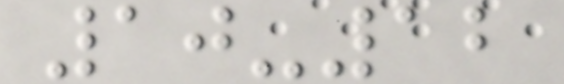10-12
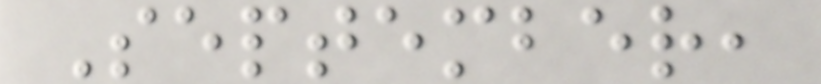September,
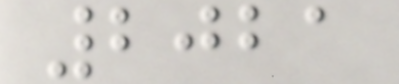2021
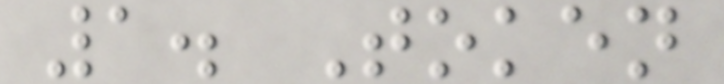1. Token
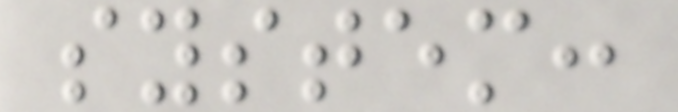system:
